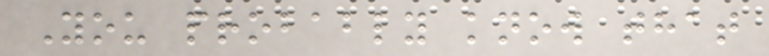You probably know that
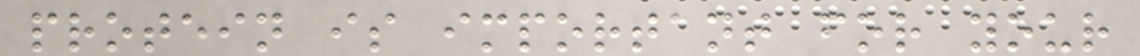protein is important for your
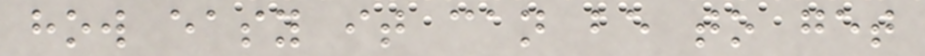how easy it can be to get
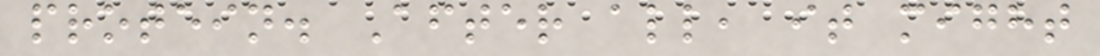protein. After all, it might
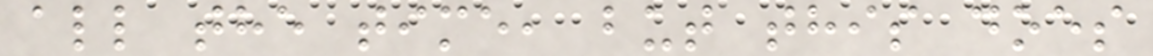all the time, but this does
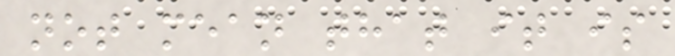not mean that it is
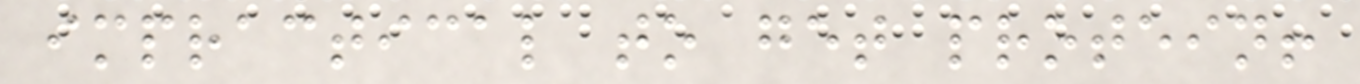impractical to get protein!
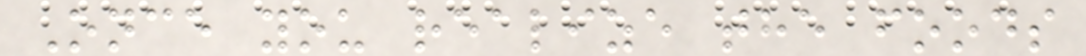Once you realize the foods
